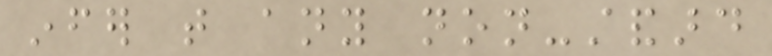infer that any non-standard
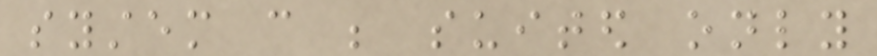system can be suited only
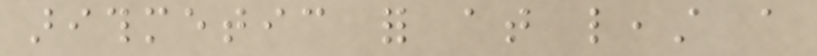arithmetic for at least a
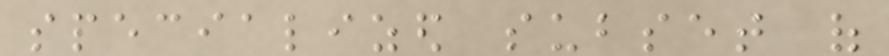specialized subset of
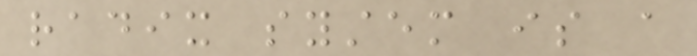radix system is a
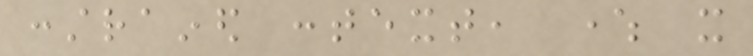constrained context, where it
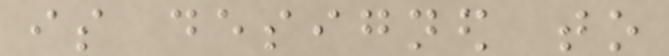is designed to
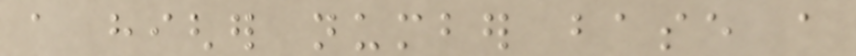a higher number base a
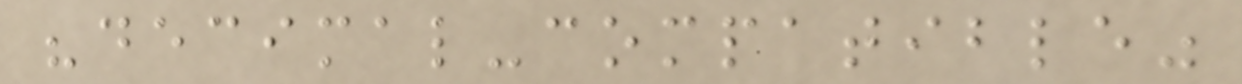"decimal-compatible"
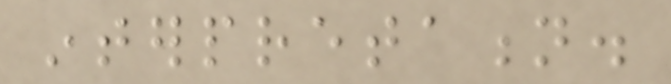interpretation.
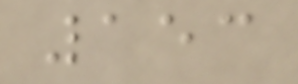153
